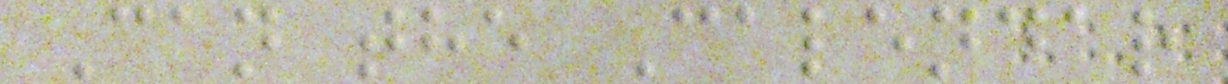Can the Calendar
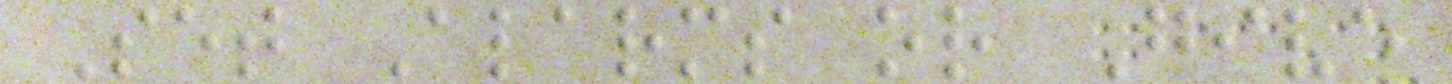Set Alarms or Give
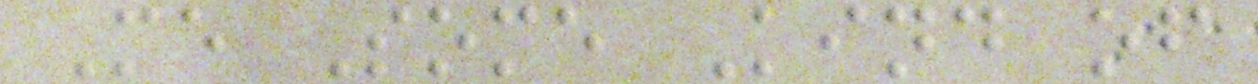Me Some Kind of
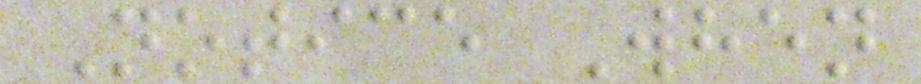Notice When
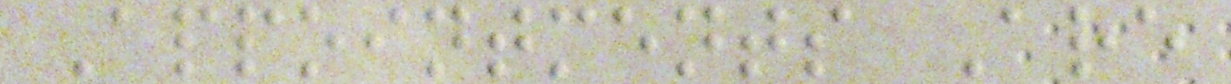Appointments Are
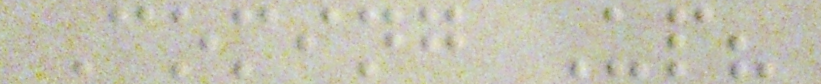Coming Up?
